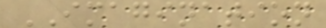IMAGINATION
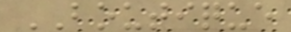BOUTIQUE
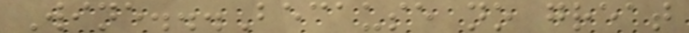Wine...Because no great
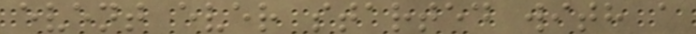event ever started with a
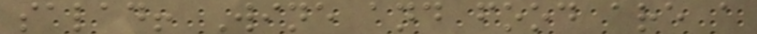salad! Wine and food are a
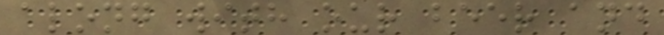along with our beer and
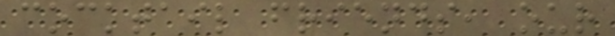cocktail friends, our
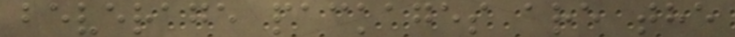beverage packages are the
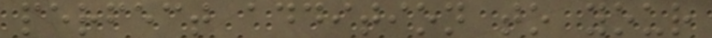perfect addition to your
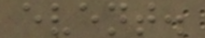event.
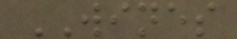WINES
